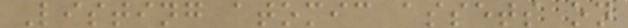Listing atomic assets on
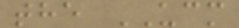the UCM
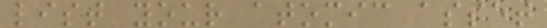list your atomic asset
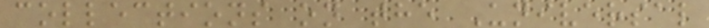collections on the Universal
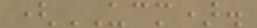(UCM).
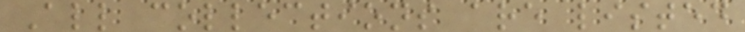All collections are listed
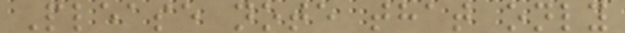Please note that only
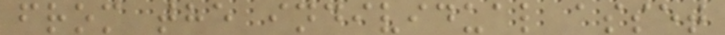from the individual asset
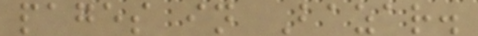pages in Bazar.
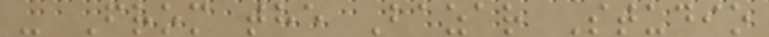- From the Bazar Studio
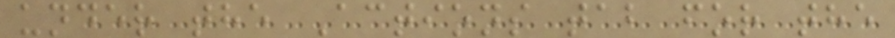under the Actions tab for the
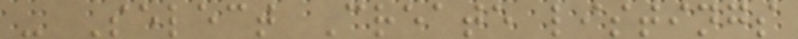- Select Create listings
